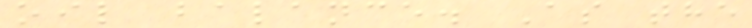oil balance. As the
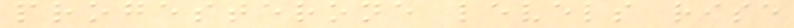progesterone levels rise
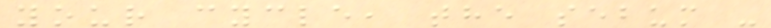your cycle, the sebum -
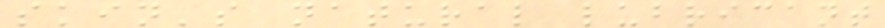skin's natural lubricant
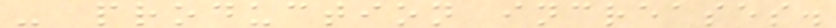- production increases.
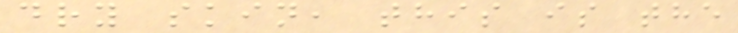dry skin, this is the
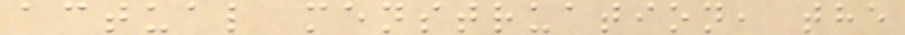actual menstruation, the
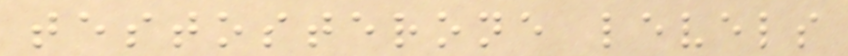testosterone levels
